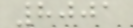8001
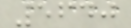5640
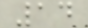14
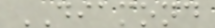DIAMOND
